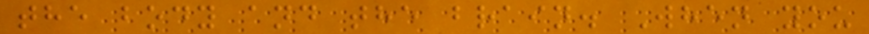the body and the brain. When you
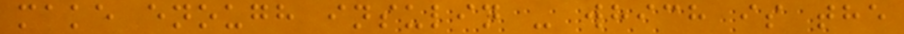make enough insulin - which is the
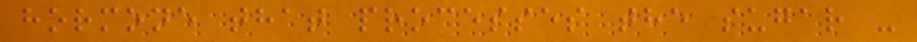hormone that processes the sugar -
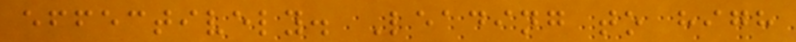effectively. Leading to high
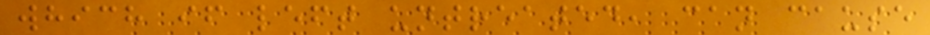which if left untreated, can cause
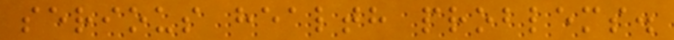serious health problems.
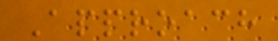Approach
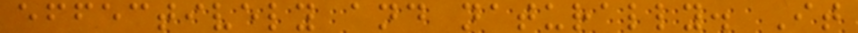effectively and naturally. It
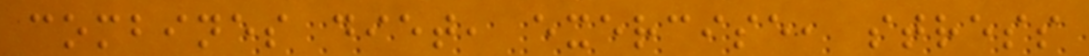combines diet, exercise, stress
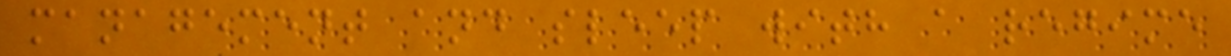management and sleep with a regime
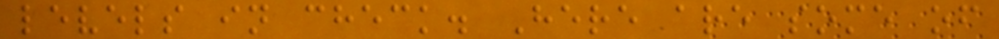levels in check. Here are some of
